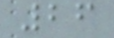26
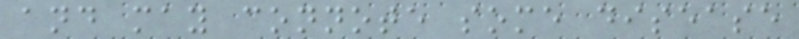and may connote some disease
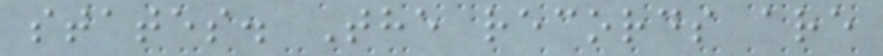states. The records are
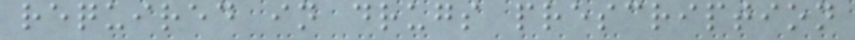required in drugs prescription
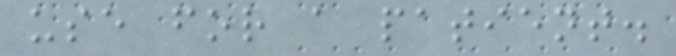use for a patient.
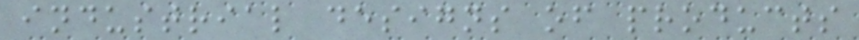industrial designs of products
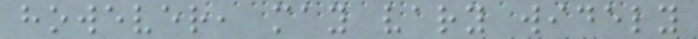however, may vary widely
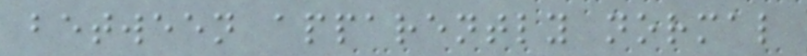between apparently normal
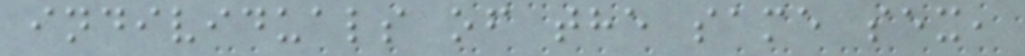individuals of the same sex,
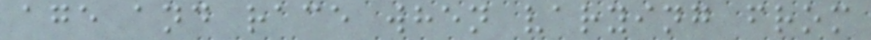age and race when varying from
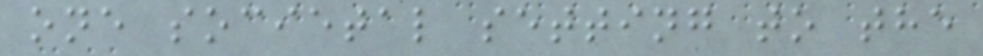one societal setting to the
